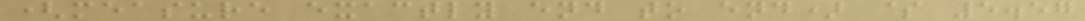(measure exactly end to end) $ 5.57
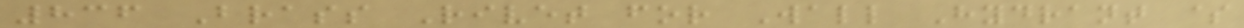836 Brass Rivet for Wall Hydrant $
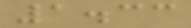1.33
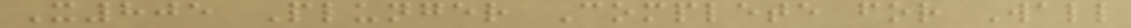X805 Plunger Complete for Wall
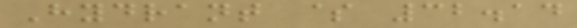Hydrant $ 32.14
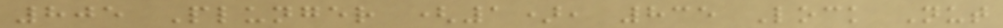805 Plunger (1), 835 Lock Nut
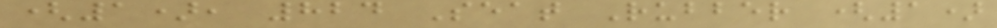(1), 824 Seat Rubber (1)
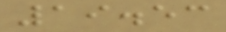19.53
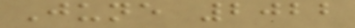June 2022
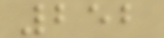252
